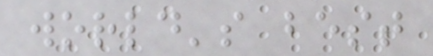world's best
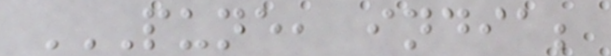PUNE, INDIA;
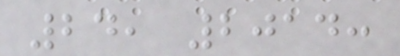24, 2014:
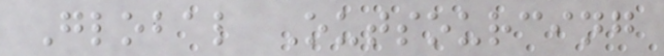Global Outsourcing
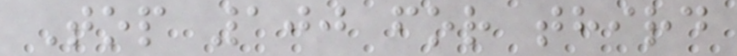Top 100 for third
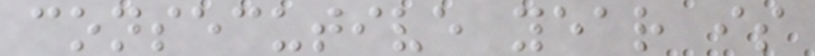consecutive year is
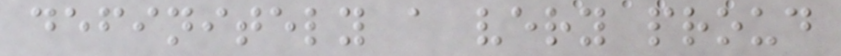definitely a very proud
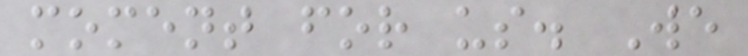moment for us. We
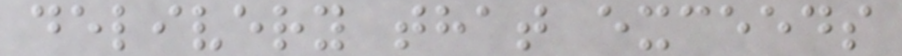delivery that exceeds
